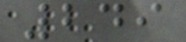249
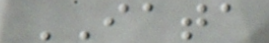IATA
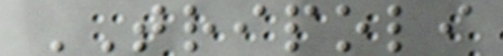TRIPOLI
